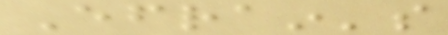Efrain's
